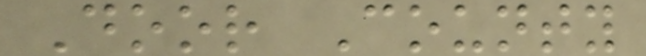Door County
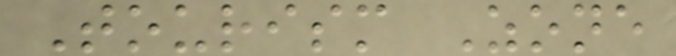Tourism Zone
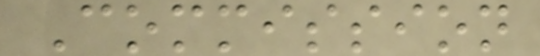Commission
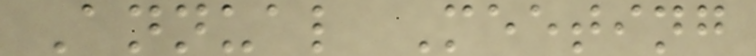Annual Meeting
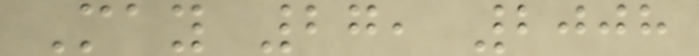May 27, 2008
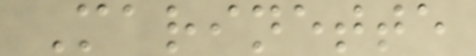Marinette
